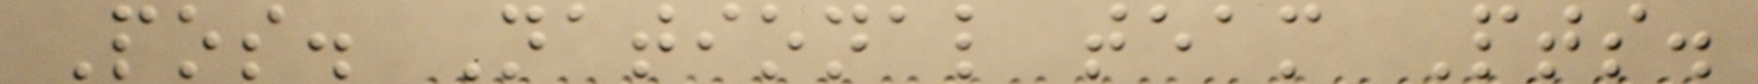Pos. National team Pts.
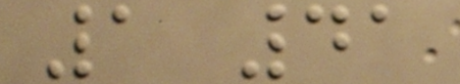1 41
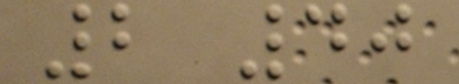2 40
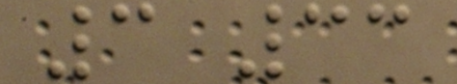3 33
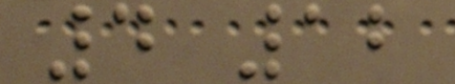4 12
